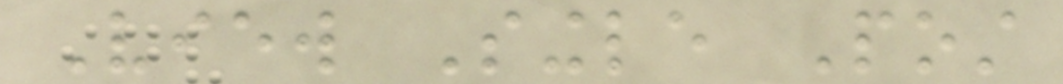View Single Post
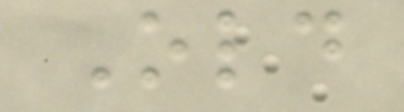Old
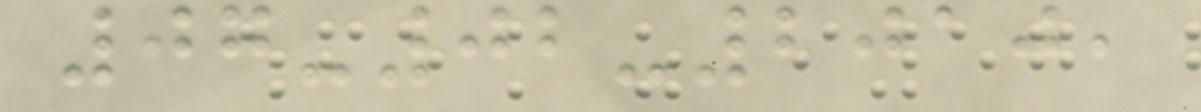07-02-2010,
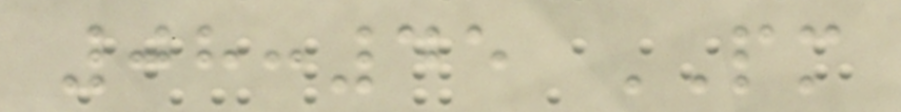08:45 PM
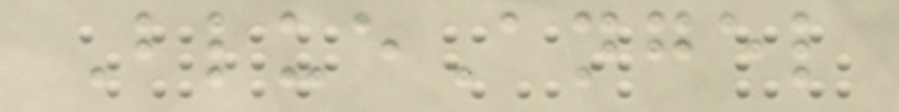BlueAngel
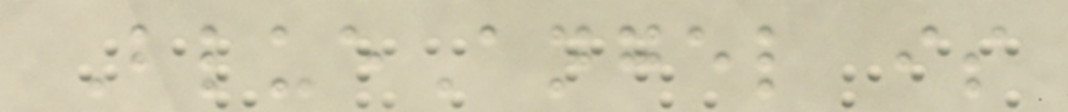BlueAngel is
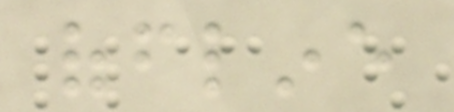offline
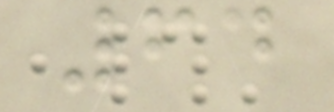64
